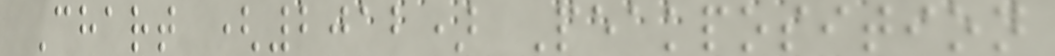Chart (2012) Peakposition
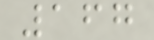167
